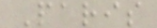Paris
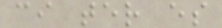ci ter es
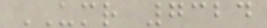UMR 7324
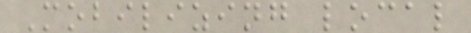Mobilizing local
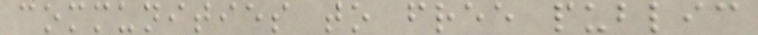communities to free public
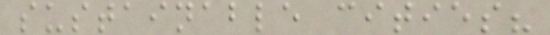sustainable cities?
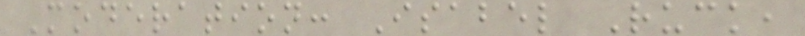Moderation: Isabel Ruck,
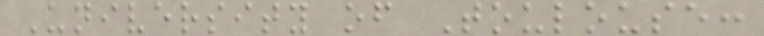University of Toulouse:
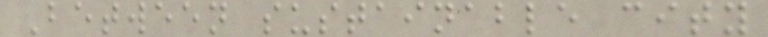Between sustainable city
